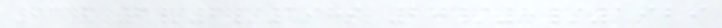6346 6/6/1989 20/8/1929
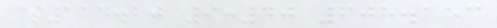$114.20 9:40 608.153
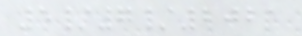5/7/2021
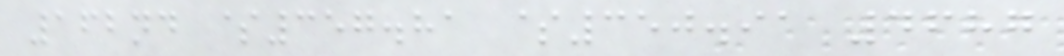162nd $357.81 $350.91 4687
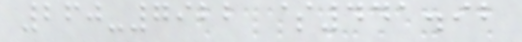260-7922 $441.92
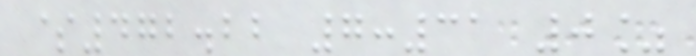$472.22 7:31 0%
